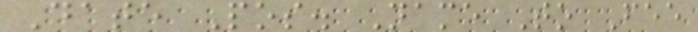Date Pos. Name To Fee
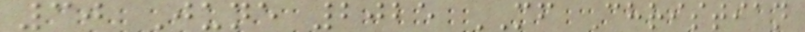30 June 2025 MF Christian
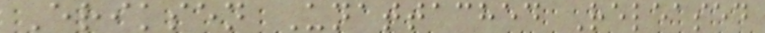Eriksen Unattached Released
